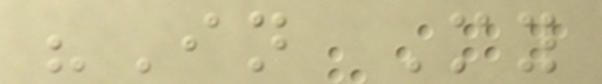"In My
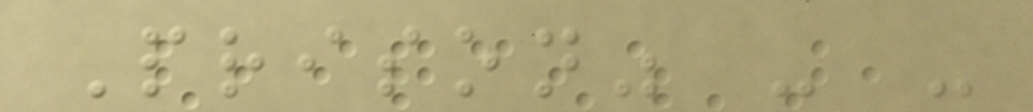Prison" - -
